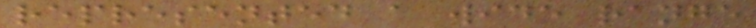represented a wide range
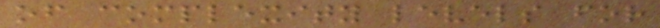of complexity levels for
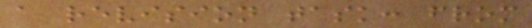a revision task: from
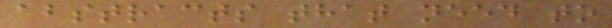abstracts that need to
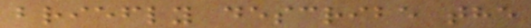briefly describe the
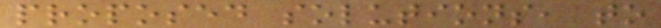proposed solutions, to
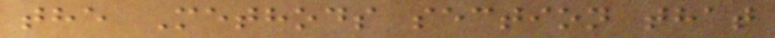the Methods section that
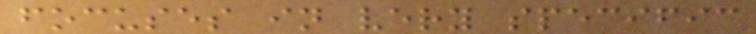focuses in very specific
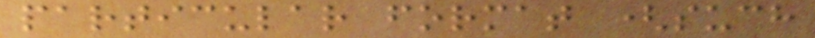particular format (such
